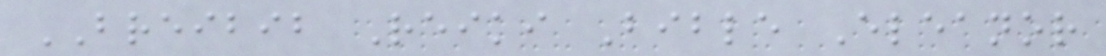BREIBIB Reiki Bible Eleanor
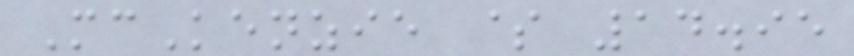McKenzie $ 14.95
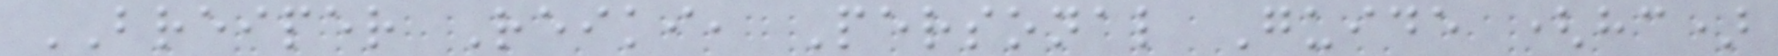BREIPER Reiki, Personal Guide (hc)
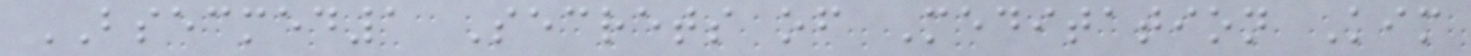BSECMED1 Secrets of Meditation Kim
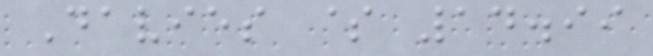Davies $ 14.99
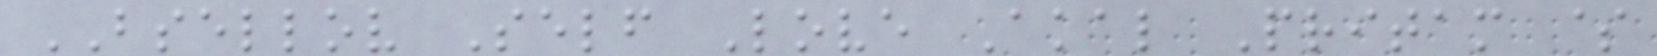BSELLOV Self Love Akal Pritam $
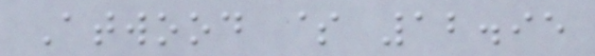Atwood $ 12.95
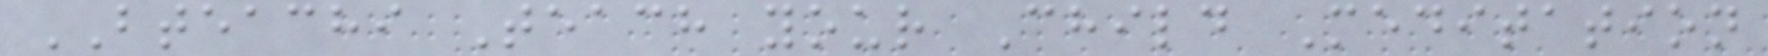BTEACHI Teach your Child Meditation
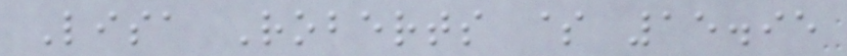Lisa Roberts $ 15.95
